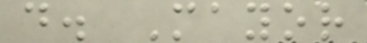d. Mayor
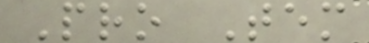Pro Tem
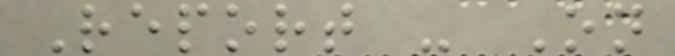Report - On
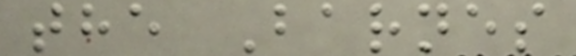the Barnes
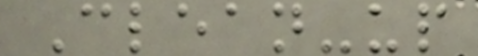Clean-up
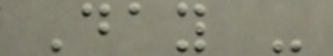Day -
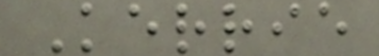Kerrie
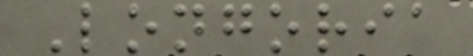Longoria
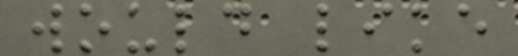would like
